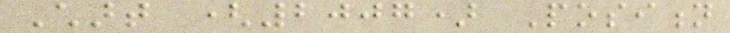Chart (2007) Position
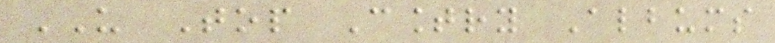US Top Country Albums
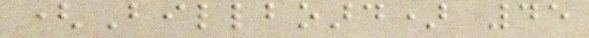(Billboard) 45
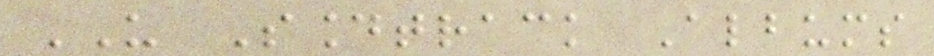US Soundtrack Albums
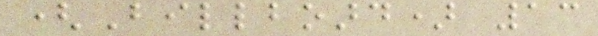(Billboard) 13
